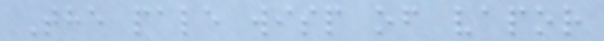The pale wisp of vapor
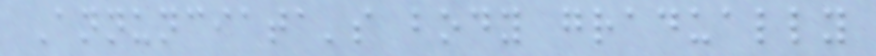Annunciata's body gradually
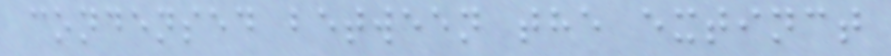condensed between the extinct
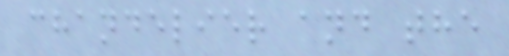chandelier and the
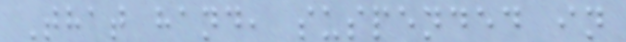That hand, suspended in
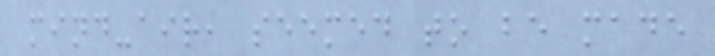mind-air, seemed to be made
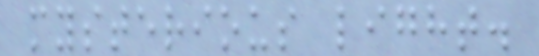mysterious light.
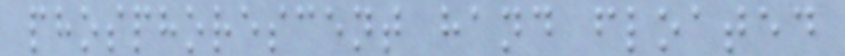phosphorescent hand floated
